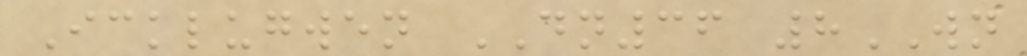Icklugwen DN36 8WN
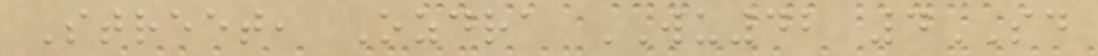Street, Ozdra WU42 4SD
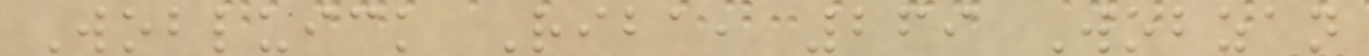Wobluick Riba, 269 Wobzan
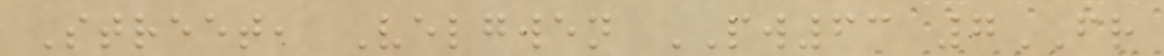Street, Velgwen PW63 7FR
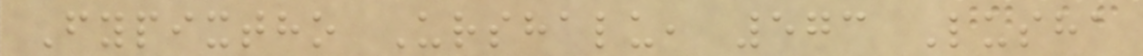Fypixtho Urshalu, 573 Lusha
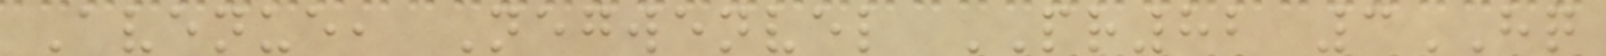Avenue, Negwenvel PR82 3HQ
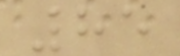85
